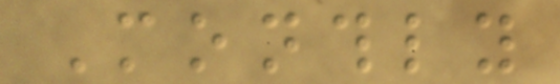Monthly
